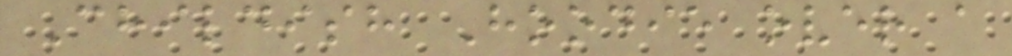Childish Hoodie over a
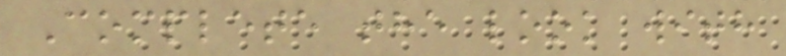Complete the look with
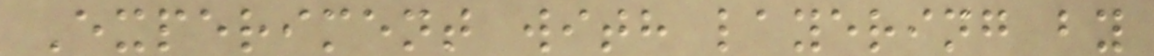Experiment with layering by
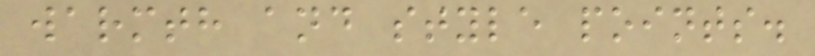warmth and style points.
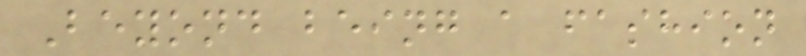Beyond being a fashion
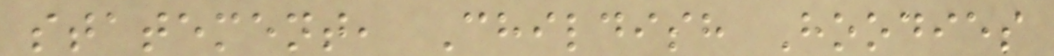statement, Childish Hoodies
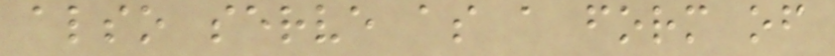also serve as a form of
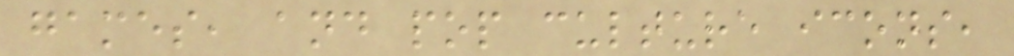games, and pop culture icons,
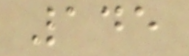145
